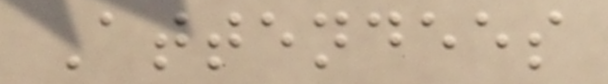Attendees
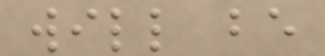will be
